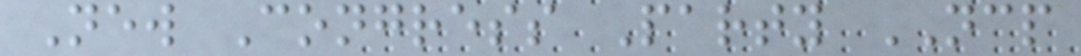New Congress Party NCP
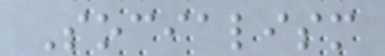Socialism
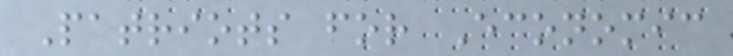Patriots for Economic
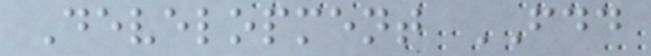Development FDD
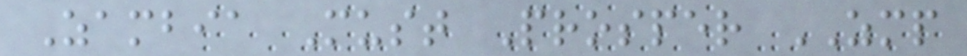Zambia Must Prosper ZMP
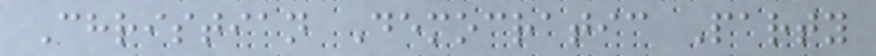Christian Democratic Party
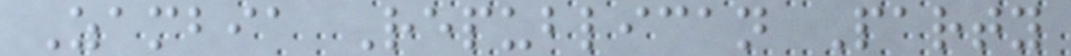Zambia Republican Party
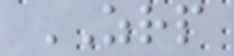ZRP
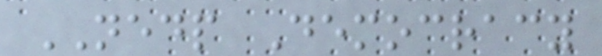NEDP Democracy
